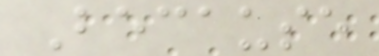Because
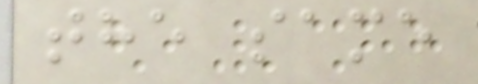the same
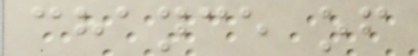chance of
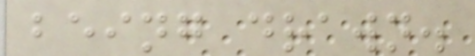being drawn.
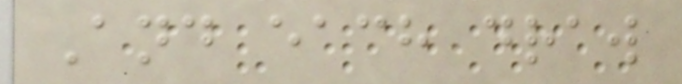And each draw
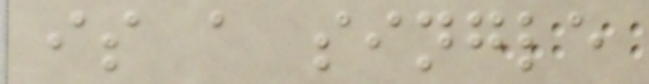is a single
